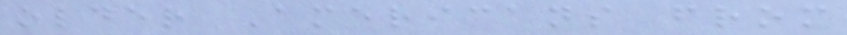older Americans from
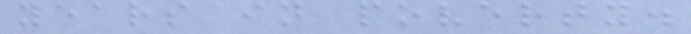years in poverty.
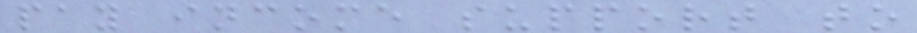pay income support to
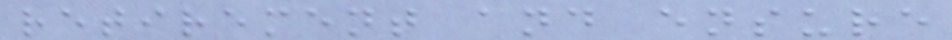retirement and ensure
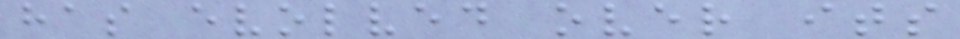has evolved over its
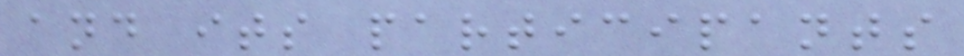and its participants
